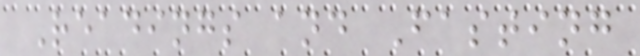Readings and Fasting
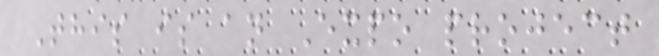This is an Expo project
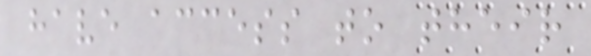have access to their
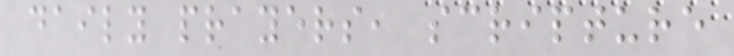daily prayers, scripture
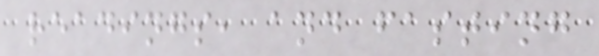readings, and fasting
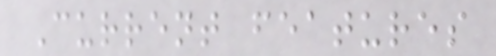Current features
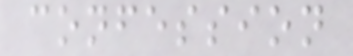confession
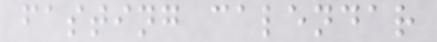fasting calendar
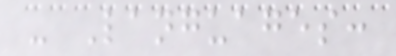- Languages:
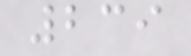239
